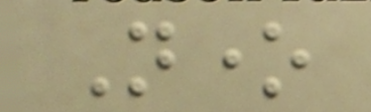None
